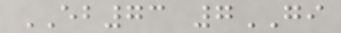EB73 7GI
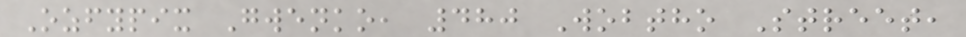Ozfypix Gwenko, 480 Wobtho Street,
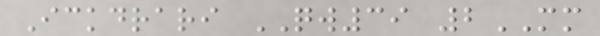Ickdrari QW39 2MM
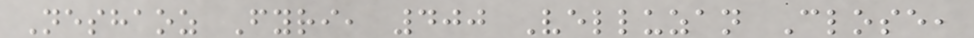Neshaoz Fyri, 400 Velluzan Close,
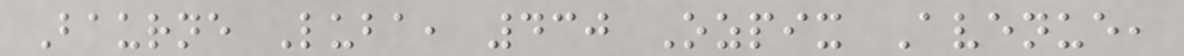Baurne Luba, 430 Ozpix Avenue,
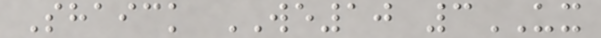Shaick WE10 3UX
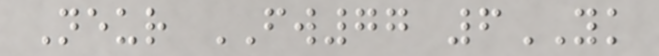Neur FW77 6YK
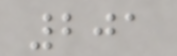201
